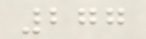277
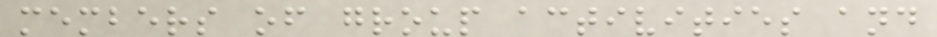members of group activities and
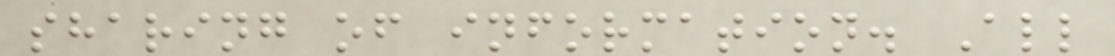sharing of information. All
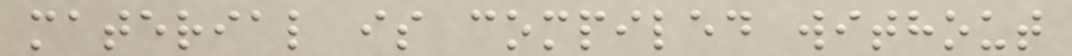material is compiled without
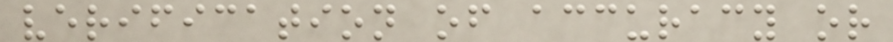verification of accuracy or
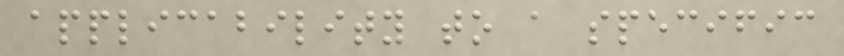applicability to a specific
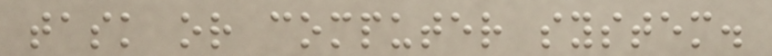task or computer system.
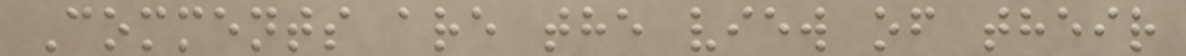Comments are the view of their
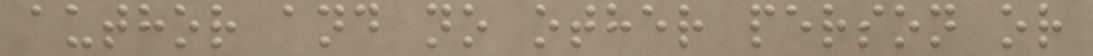author and no other person or
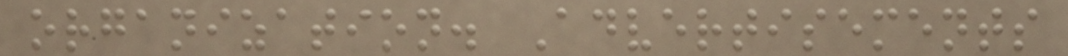organization. Advertisements
